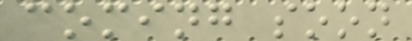coming soon
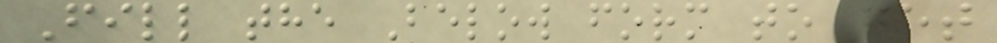Fill the Below form to get
